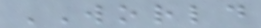WORLD
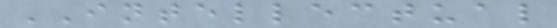INTELLECTUAL
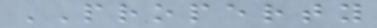PROPERTY
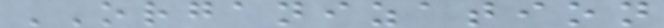ORGANIZATION
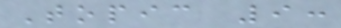Topic 9:
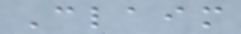Claim
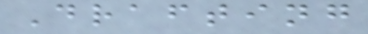Drafting
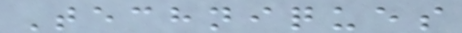Techniques
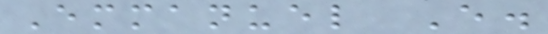Emmanuel E.
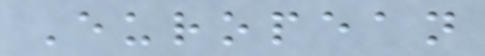European
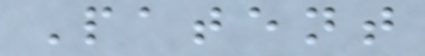Patent
